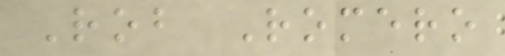Rob Romero
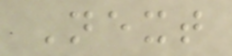Next
